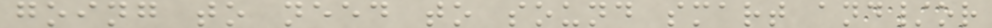going to need to sound smart and/or
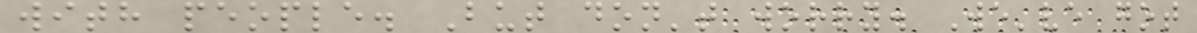with people. But don't worry. We've got
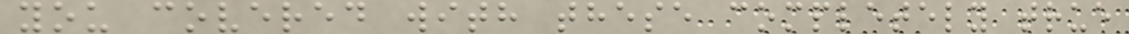you covered with these completely true
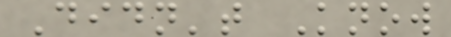Didn't Know
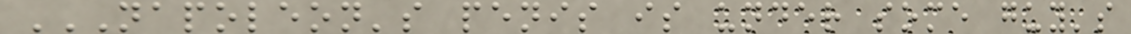NAPOLEON'S PENIS IS UNDER SOME GUY'S
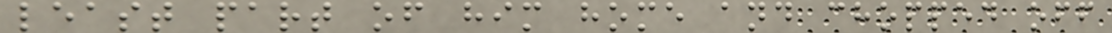least part of him home and chopped off
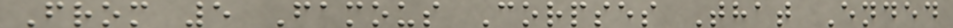From 5 Famous Corpses That Ended
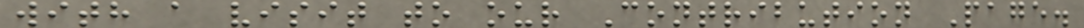with a visit to our Contribution Page.
